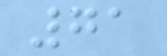71
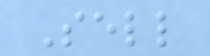Sell
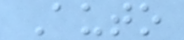Auto
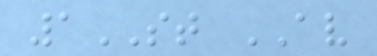1ST AV
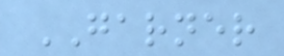GARNER
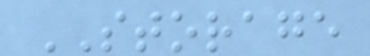STORAGE
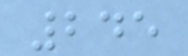245
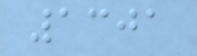1301
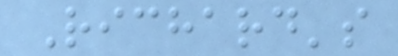Richard's
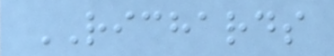RICHARDS
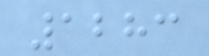1283
